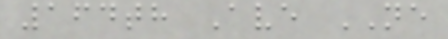164th Ave NE
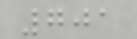701
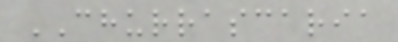CHURRASCARIA
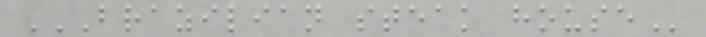BRAZILIAN STEAK HOUSE
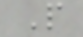P
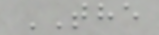THE
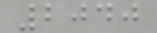2040
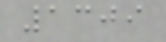1309
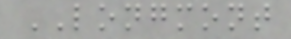LONGMONT
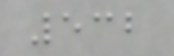532
